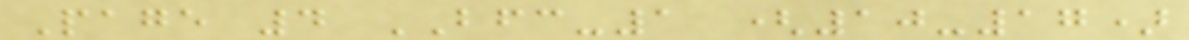Page 4 BFC-1 (10-17)
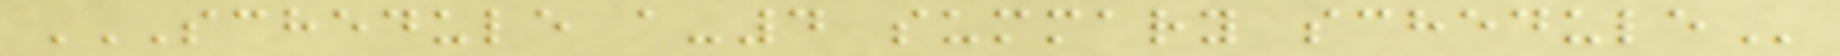SCHEDULE A-4 SUMMARY SCHEDULE
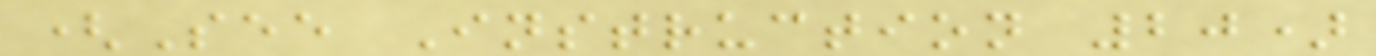(See Instruction 20)
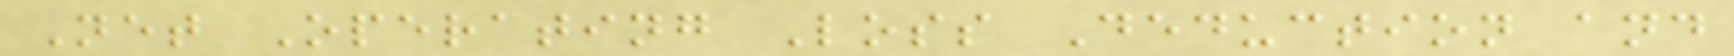Net Operating Loss Deduction and
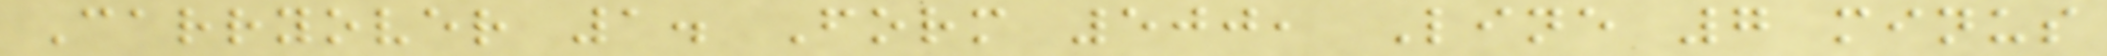Carryover 1. Form 500, Line 7 minus
